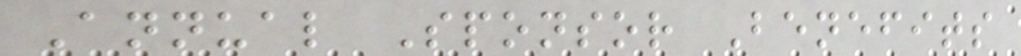Annual Sponsor Benefits
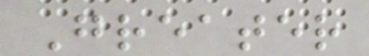Greater
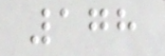178
